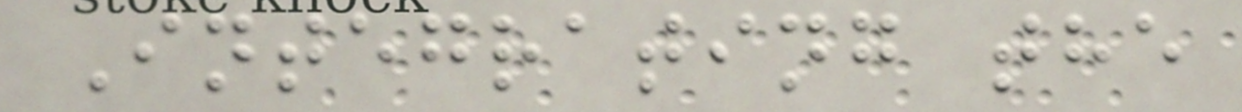Integrating the
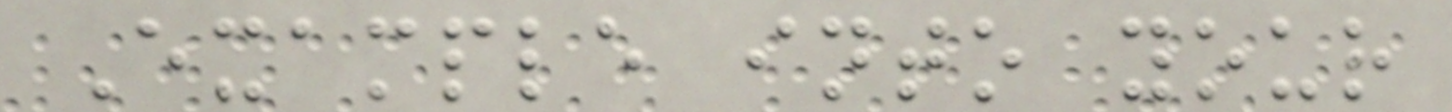Example into your
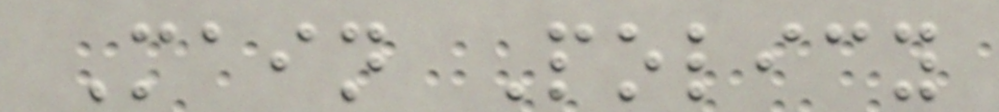Main Policy
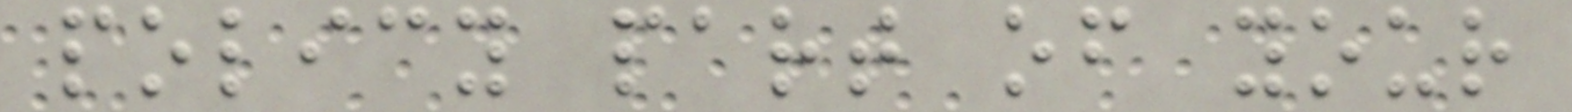policy part of your
